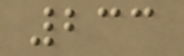233
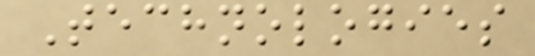Technologies
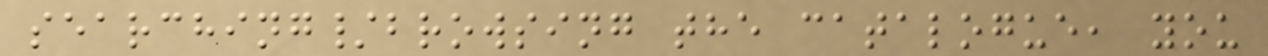searching/browsing the catalogue, you
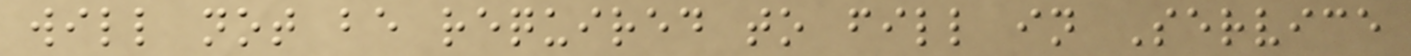will not be required to fill in Service
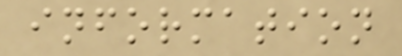information
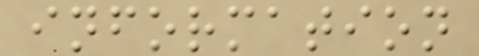information
